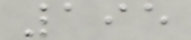195
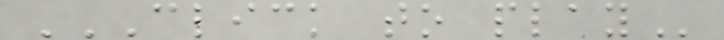CLICK TO PLAY
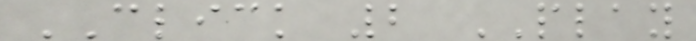CLICK 2 PLAY
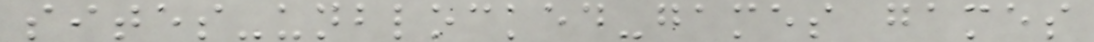sites-unblocked-games games
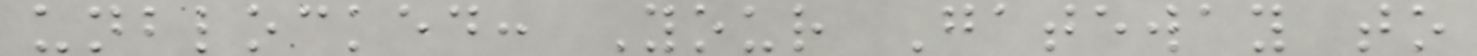unblocked: Your Gateway to
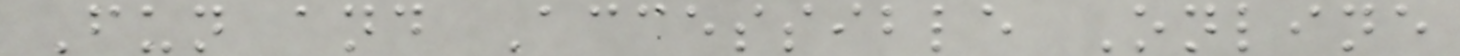Fun and Accessible Online
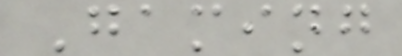Gaming
